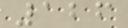126
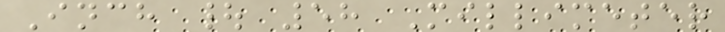Inch | 58 Millimeter
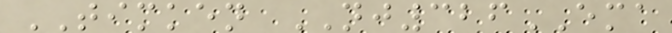TIMKEN NJ326EMA
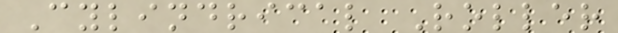Cylindrical Roller
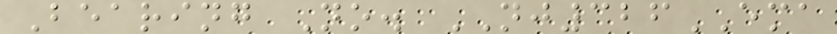Bearing No. NJ326EMA
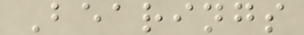Bearings
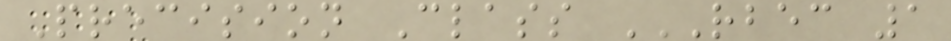Precision Class RBEC 1
